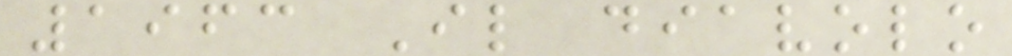1963 Il diavolo
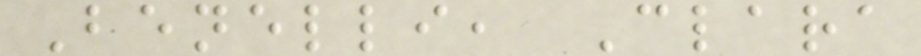Benelli, Clara
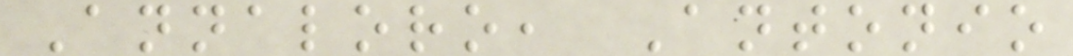Annaloro, Antonio
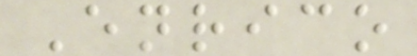Enrico
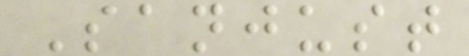Sanjust
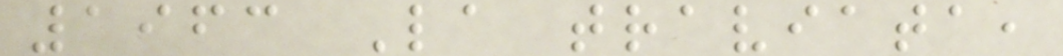1963 La traviata,
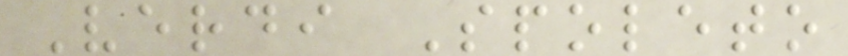Verdi Spoleto
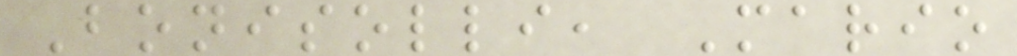Bonisolli, Mario
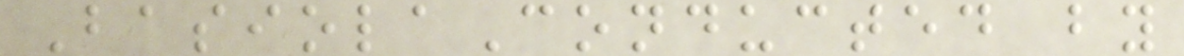BasiolaConducted by
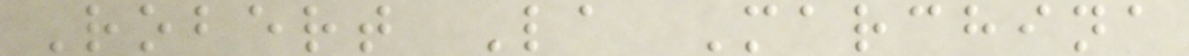Robert La Marchina
